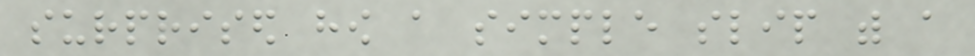surprised how a simple slip with a
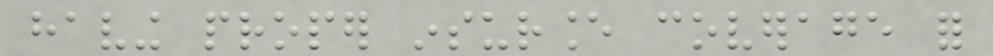having proper insurance coverage for
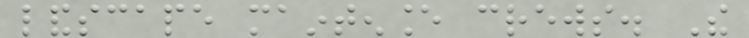landscape maintenance crews. The
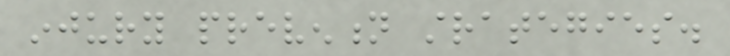injury prevention strategies.
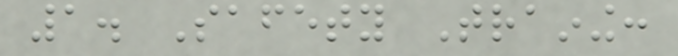1. Safety Training:
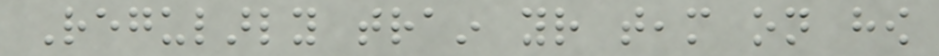Regularly train your team on how
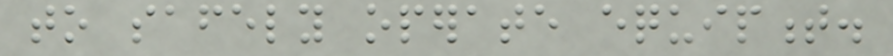to safely operate equipment.
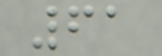61
